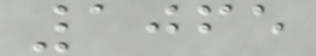1065
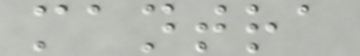mantra
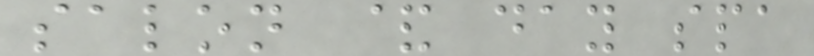salon & day spa
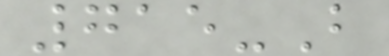715-B
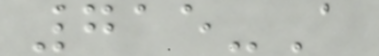715-A
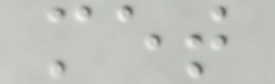met
